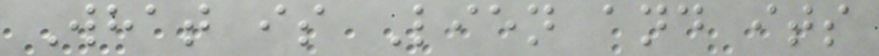What is Lien and its
